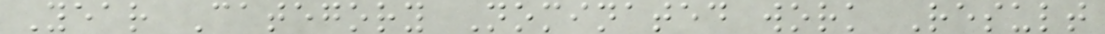Year Category Nominated work Result
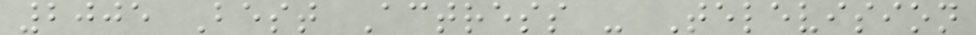2005 Best Actress - Television
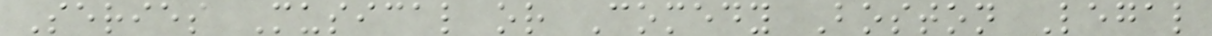Series Musical or Comedy Boston Legal
